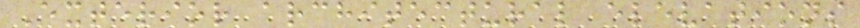Exterior architectural elevations
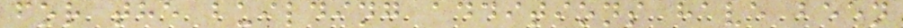for the building additions have been
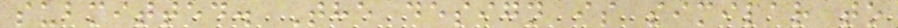submitted. The design is similar to
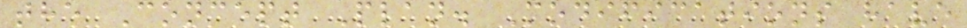the Concept Plan. Modifications have
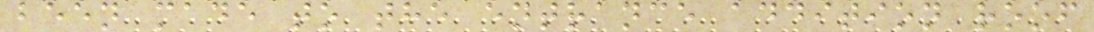been made to the entrance addition roof
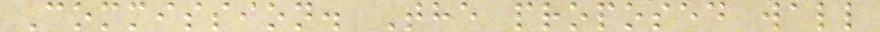Commission. The proposed wall
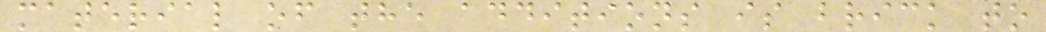material of the additions is brick to
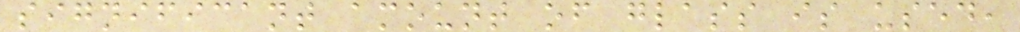significant amount of glass is used,
